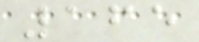165
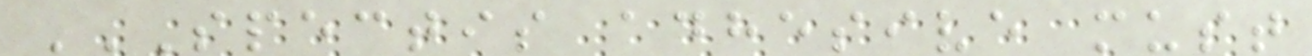SPECTIS ADHESIVE MUST
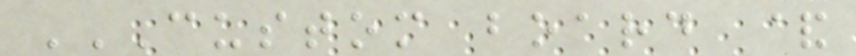CUSTOM BOARD &
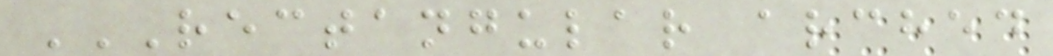RECTANGULAR ARCHED
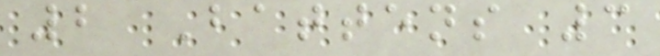2 Battens 3
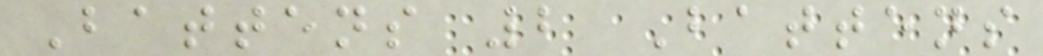Battens 2 Battens
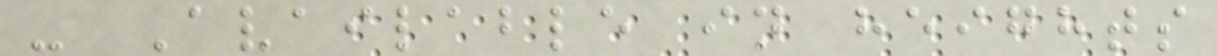- Available in heights
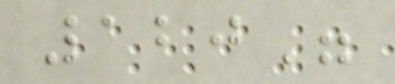120"
